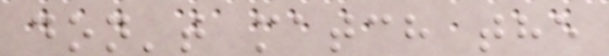don't match the
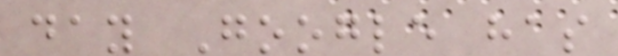day Google has
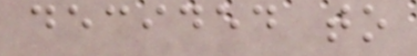decided to
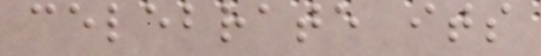celebrate its
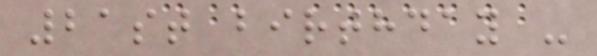21st birthday -
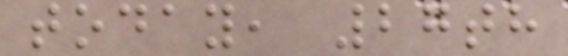today, 27th
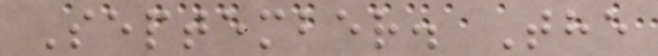September. The
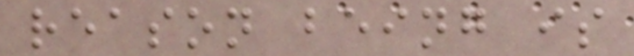reason being is
